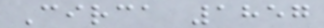Circa 1857
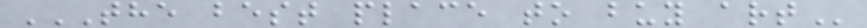THE BEST PLACE TO BUY ART
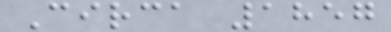Circa 1857
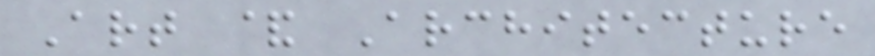Art & Architecture
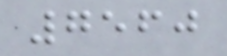7560
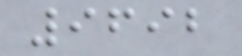9692
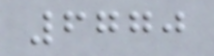6770
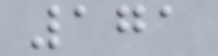171
